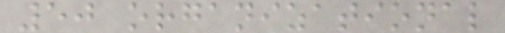50 organizational
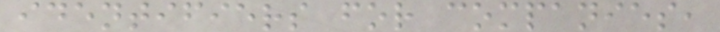identifiers for companies,
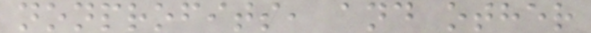nonprofits, and other
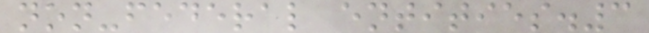non-federal entities.3
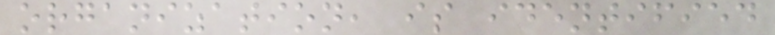organization, is identified
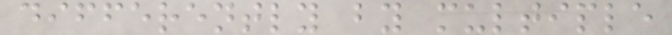differently by multiple
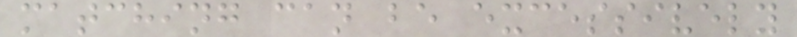matching can be excessively
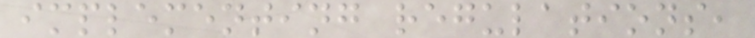implementing regulations,
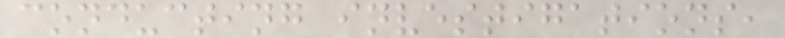conducting investigations,
